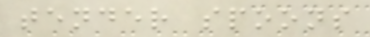tender spoons
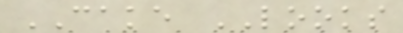CAKE LOOKS
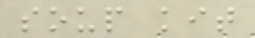soup kit
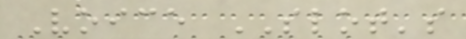Voice SLOT's
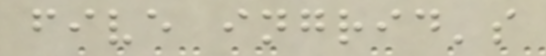five ingrid's
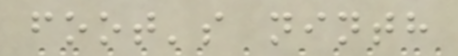foot's ninth
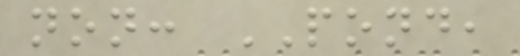non: POND,
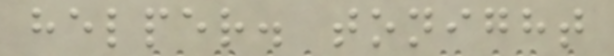helper. tonight
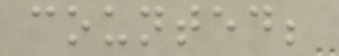counted;
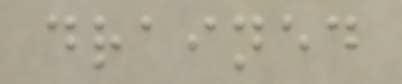drained
